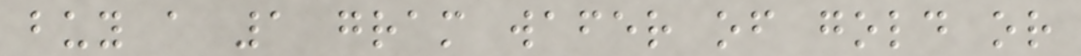buy a 1 gram wafer of gold or
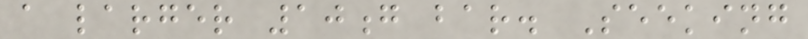a larger 10g bar. Seeking
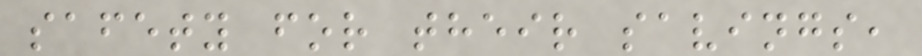safety for their savings,
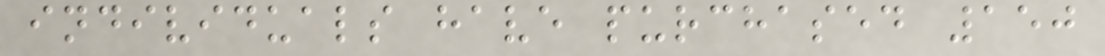individuals have purchased 150
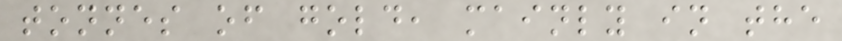tonnes of gold, mainly in the
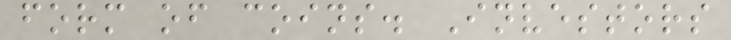form of coins. Investors
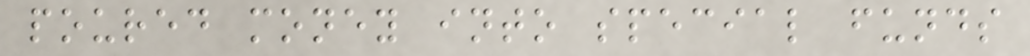poured money into special funds
